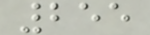255
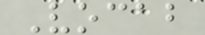Vocab
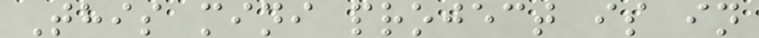This mini project is in
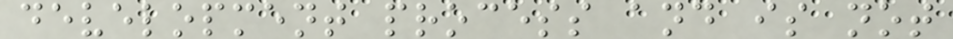development process and is not
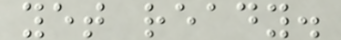yet ready.
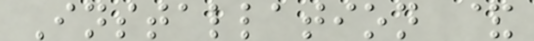Installation &
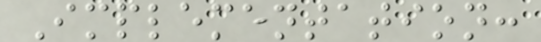Implementation:
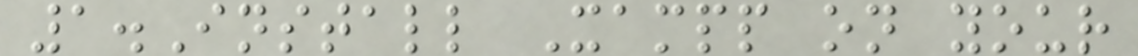1.Install Xampp on your
